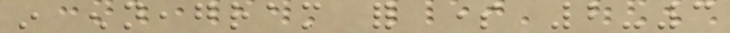in enneagram for some 2-3
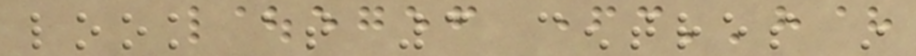look at 3 centres in
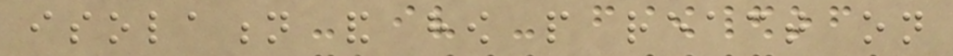isolation and how people react on
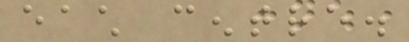each centre.
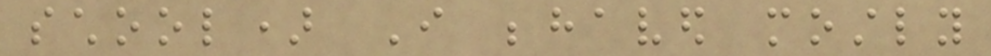school) I behaved mostly
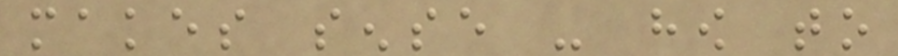makes sense - how to
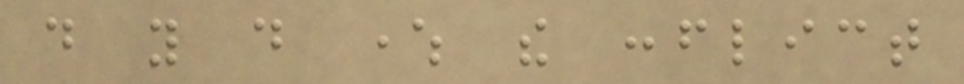do you do where the conflict
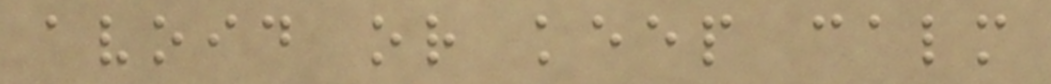avoid or keep calm
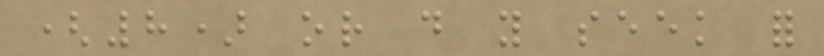(8) or do you seek for
